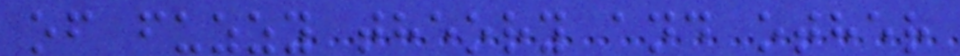of fuzzy theory and other
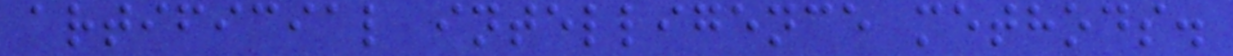artificial intelligence methods.
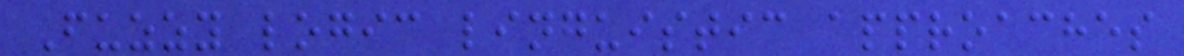Fuzzy logic linguistic approaches
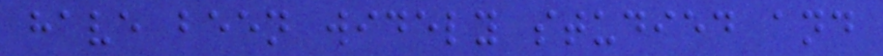have been widely studied and
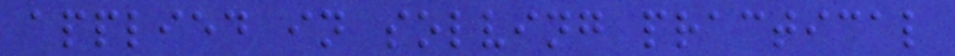applied in solving practical
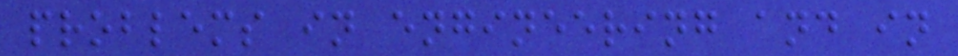problems in engineering and in
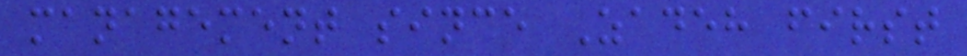management since Zadeh first
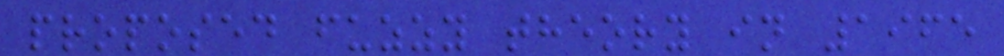proposed fuzzy theory in 1965
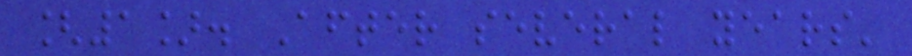[1]. After several years'
